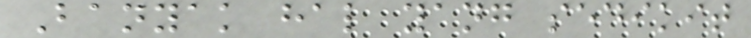Banyak hal yang sedikit
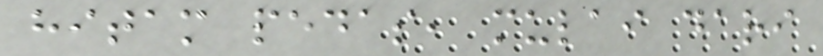hitam pedas, mulai dari
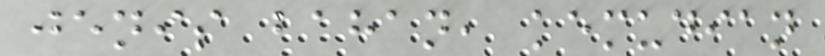jenis bahan, kemudian
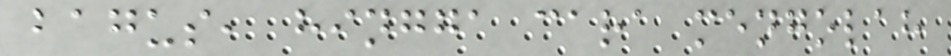bagus, hingga cara mengolah
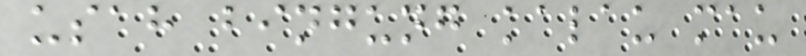usah bingung kalau mau
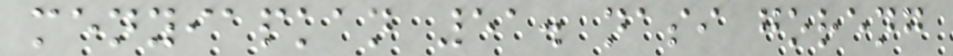menyiapkan 51. nasi goreng
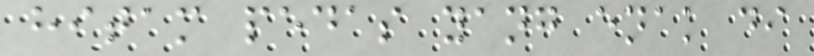hitam pedas yang enak di
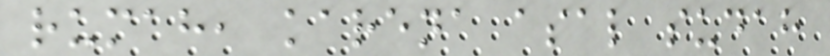rumah, karena asal sudah
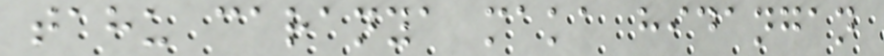tahu caranya maka hidangan
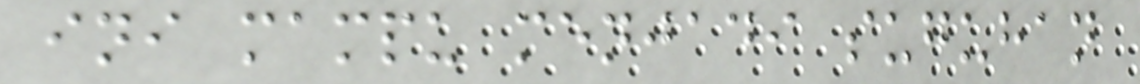ini mampu menjadi suguhan
